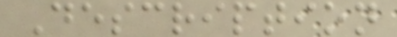Description
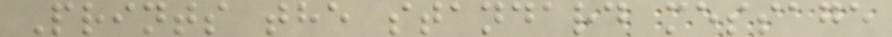Prints the standard message
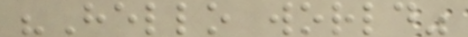"Hello world"
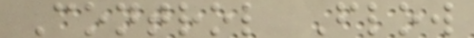Control Flow
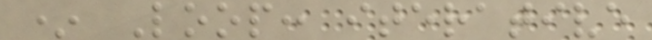* Loop: iterative
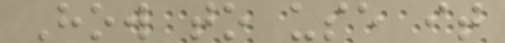How to use it
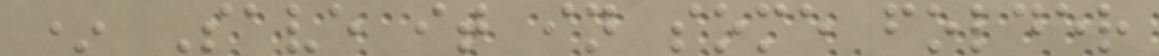* Save it in some folder
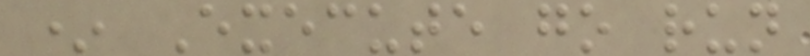* Execute go run
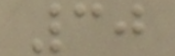30
